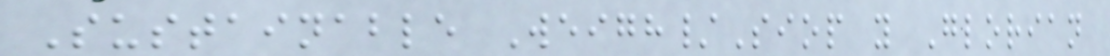Sustainable Weigh/Siop y Glorian
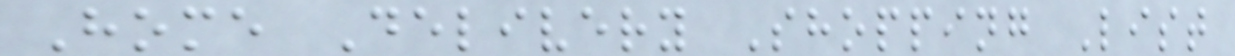Home Delivery Shopping List
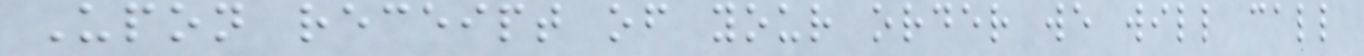Upon receipt of your order we will call
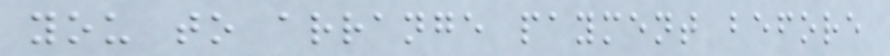you to arrange payment before
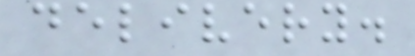delivery.
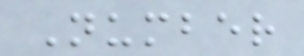Number
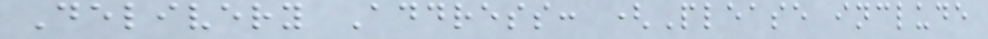Delivery Address: (Please include
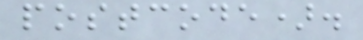postcode).
